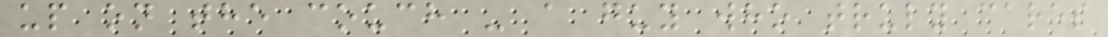up on the couch - a guy who truly cares
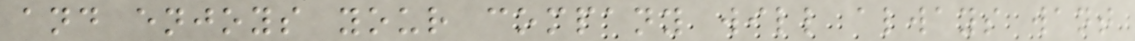and enjoys your company will always want
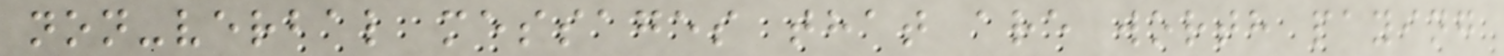non-verbal messages that are worth paying
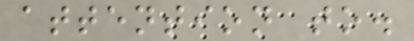attention to.
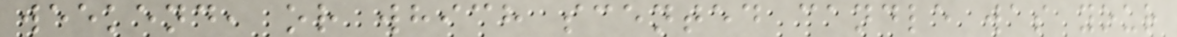weekend, or which scented candle was your
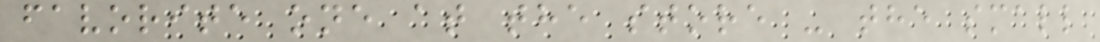favorite one at the store - the small
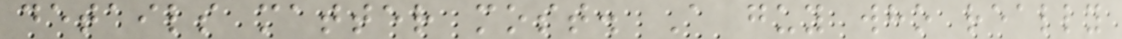details matter most. A guy who really
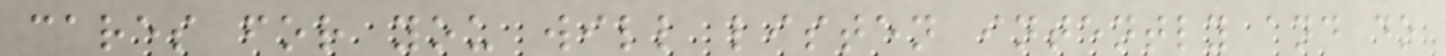cares for you will listen intently and do
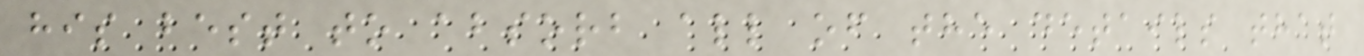his best to absorb all of the details that
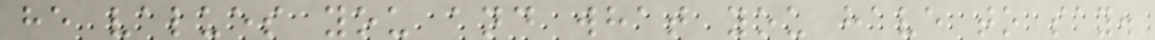he values you and what you have to say.
